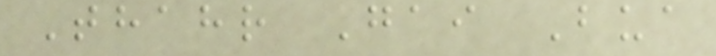Thahr Gai Bua
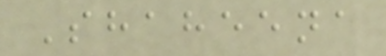Shaheena
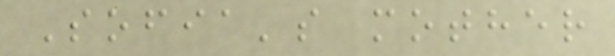Sofia's mother
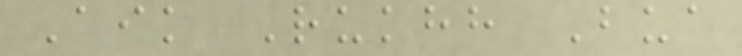Aik Rukhh Bua
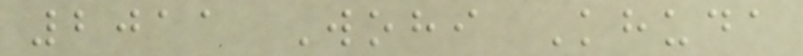2011 Wohi Khuda
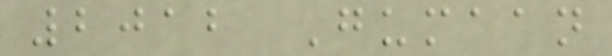2012 Gumaan
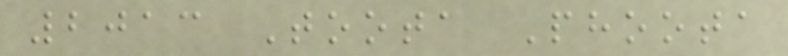2013 Toota Phoota
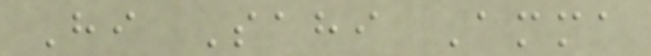Hi Sahi Amma
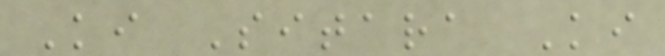Ki Sitara Ki
